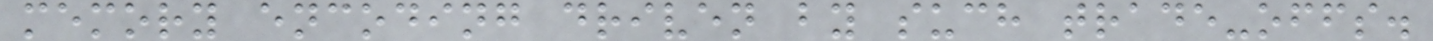memory encoding driven by such trade-offs.
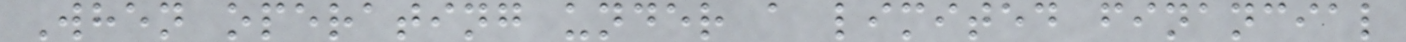When operating under a limited financial
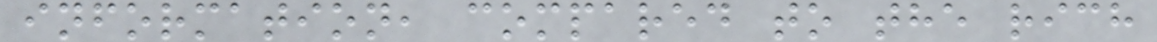information, compared to the rich
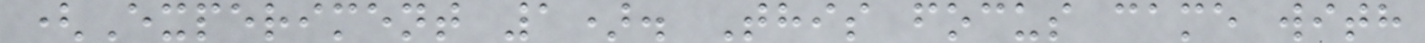(Experiment 1). This focus came with
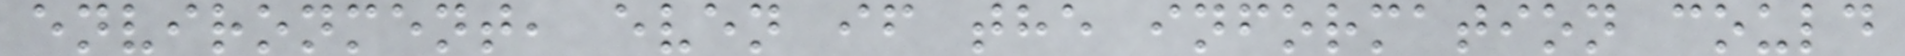environment, even if the information could
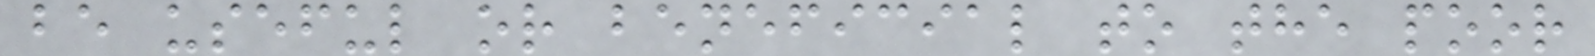be useful or beneficial to the poor
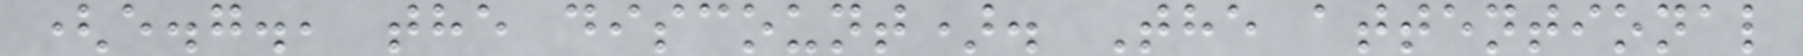(e.g., the discount). The attentional
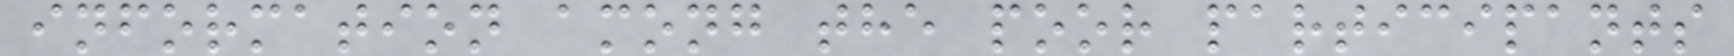information among the poor participants
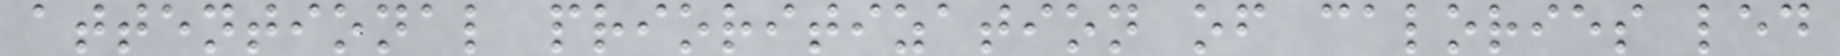attentional prioritization of calories led
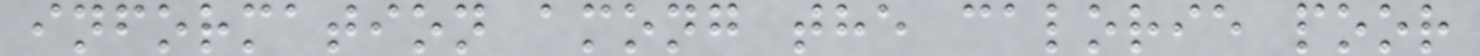information among the calorie poor
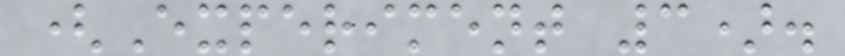(Experiment 3).
